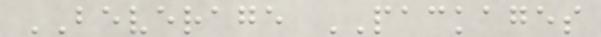BEVERAGE PACKAGES
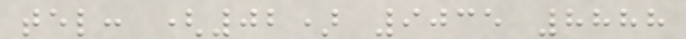tel: (02) 9035 8888
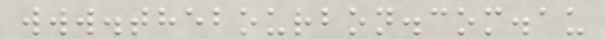www.thebourbon.com.au
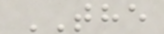THE
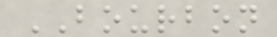BOURBON
